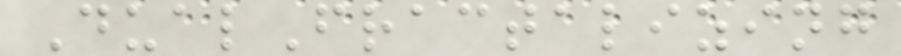DualFractalizing
